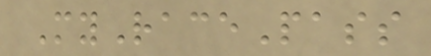MyRacePass
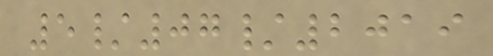5/07/2019
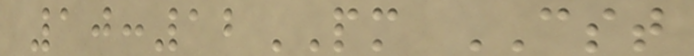10:12PM CST
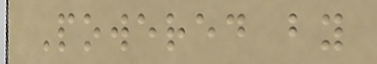Powered by
